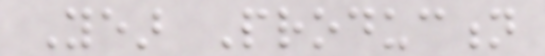Year Production
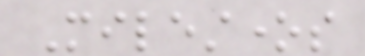Milestones
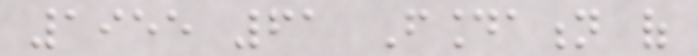1955 61 Foundation of
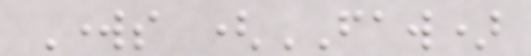Works (FAW)
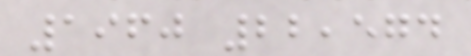1960 22,574
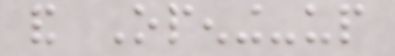and Opening-up
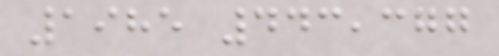1985 443,377
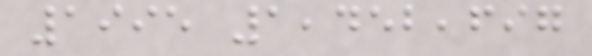1995 1,452,697
